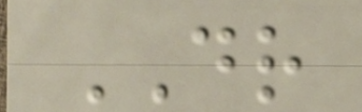DR
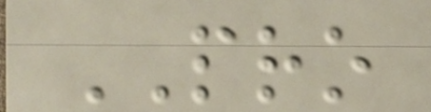PRO
